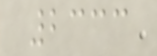2333
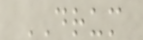DRUM
